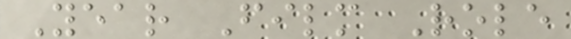Year Film Role
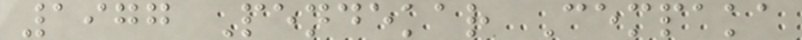1977 Pendekar Cempaka
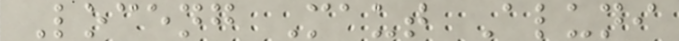Loceng Maut Aluni
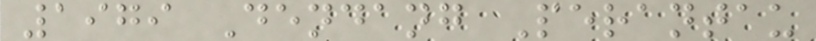1979 Dendang Perantau
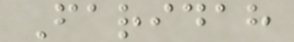Faridah
